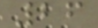26
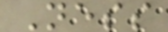Ness
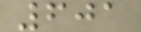601
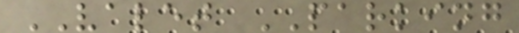VALET PARKING
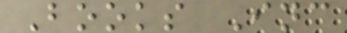Books Inc
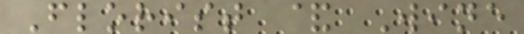Florist & Wine
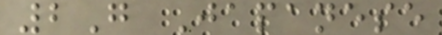2G Japanese
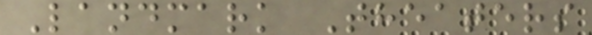Landmark Theaters
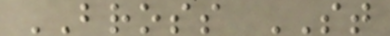BROSS ST
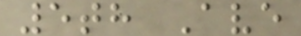5th Ave
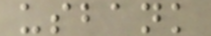usbank
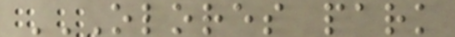OLORES PARK
